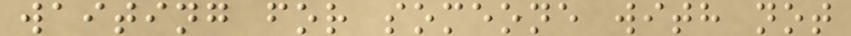waiting for someone with not
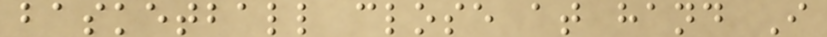basketball close at hand I
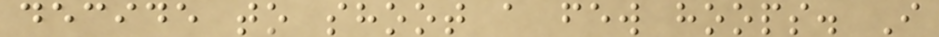decide to shoot a few hoops. I
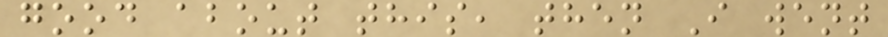good about this, then I went
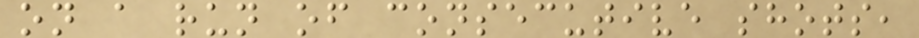on a run of consecutive shots,
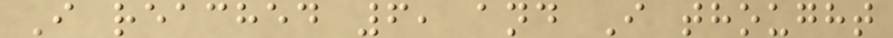I reached 6, and I thought
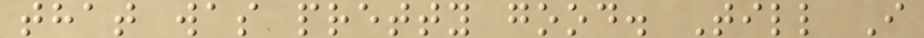that was pretty good. Till I
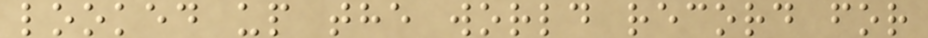looked up the world record for
